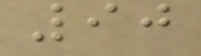90
